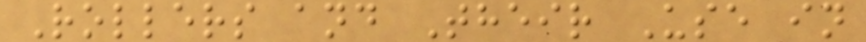Rollers and Their Use in
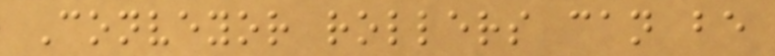Conveyor rollers can be
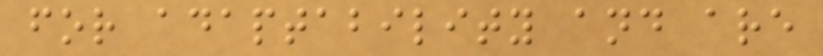for adaptability and are
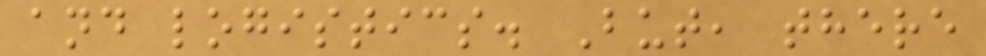and logistics. But, there
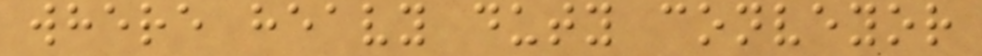where heavy duty conveyor
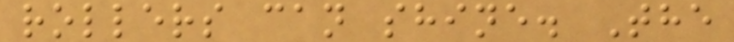rollers can shine. The
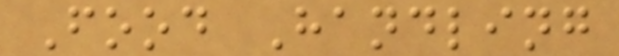Food Handling
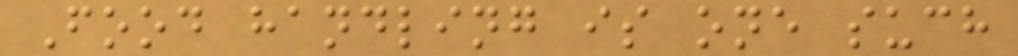Food handling is one such
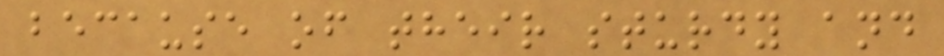because of their sturdy and
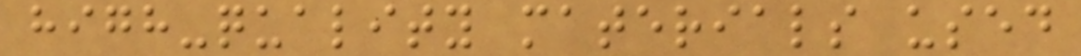high-quality materials used
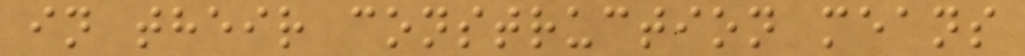in their construction means
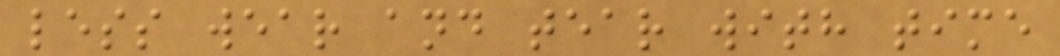less wear and tear with time
